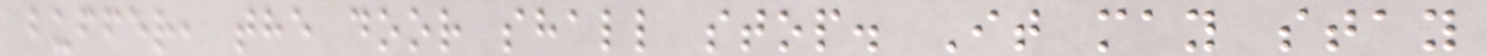buffer, the door shall stop. It may stay
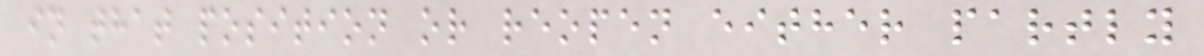in that position or reopen either partly
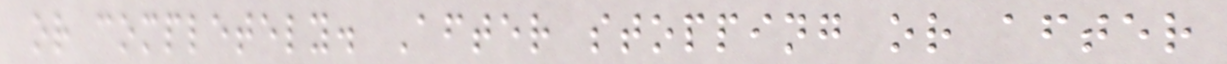or completely. After stopping or after
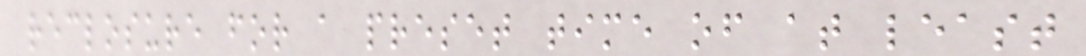reclosure for a preset time of at least
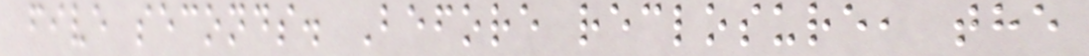five seconds. Before reclosure, the
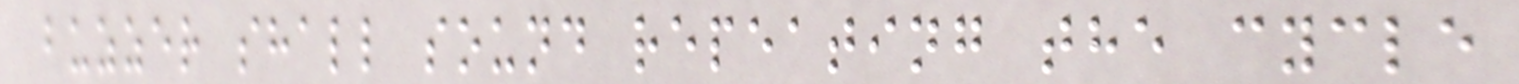buzzer shall sound repeating the cycle
